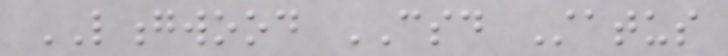LONGWOOD CSD Status
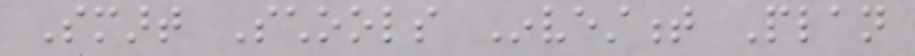Smart Schools Investment Plan
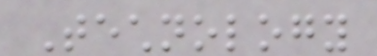Technology
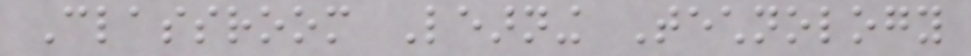Classroom Learning Technology
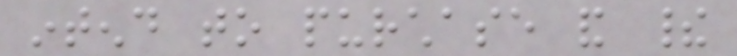intend to purchase and their
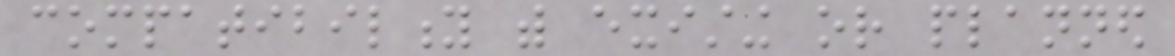compatibility with existing or planned
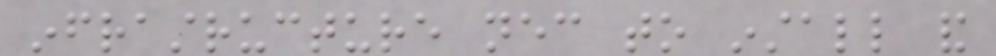infrastructure necessary to install and
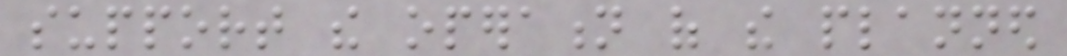support the operation of the planned
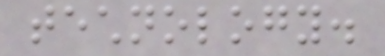technology.
